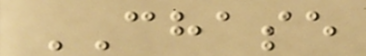CHASE
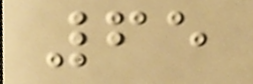65
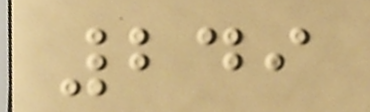249
